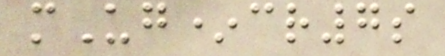mUg*cr7s
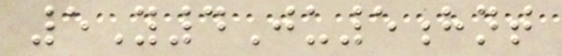5Y4Ju5hnt
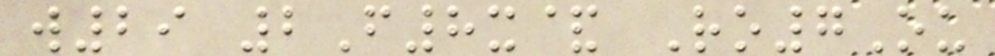w29 2F8x& Ro7Ou
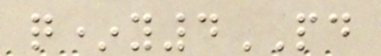q*y4PD
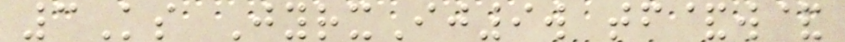3Ks JyrxIj9w tf&w&
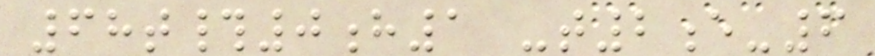68t#0h1 -t2e-6
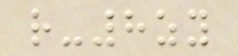r-8zy
